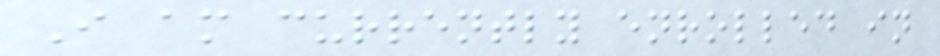I am currently enrolled in
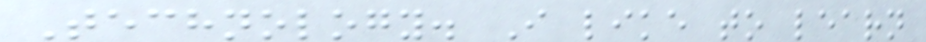Technology. I like to learn
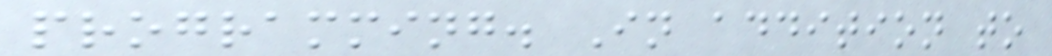programming. In addition to
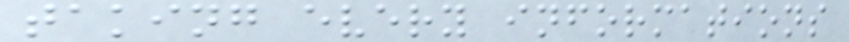taking every informations
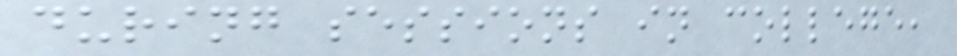during sessions in college,
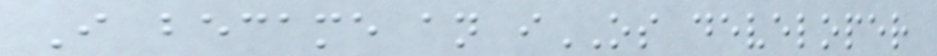I became an iOS developer
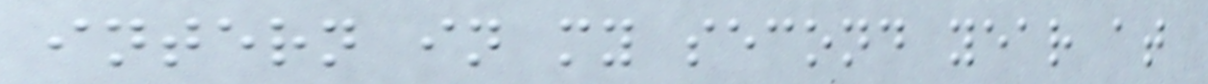intern in my second year at
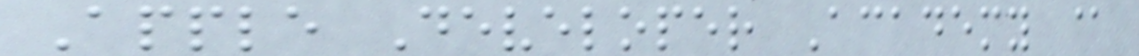Apple Developer Academy @
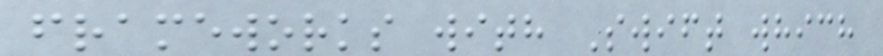frameworks with Swift which
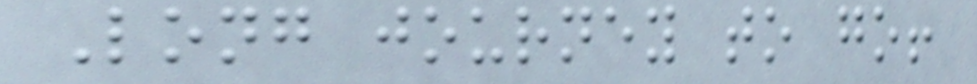Long journey to go!
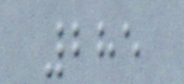285
